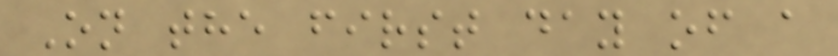On the first day of a
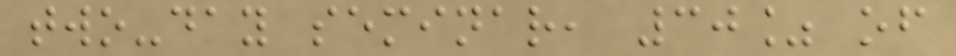two-day seminar, 30% of
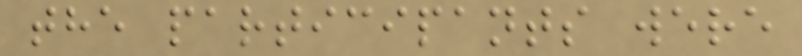the participants were
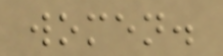women.
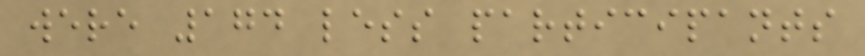were 174 less participants
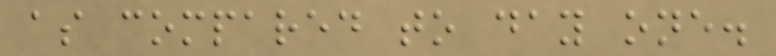as compared to day one.
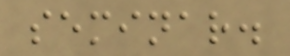seminar.
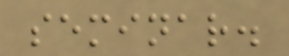seminar.
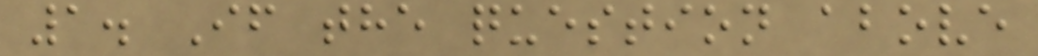1. If the question above
